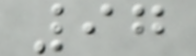97
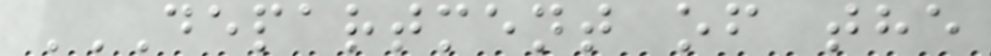DEPARTMENT OF THE
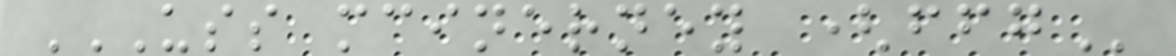USS MCINERNEY (FFG
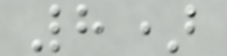8)
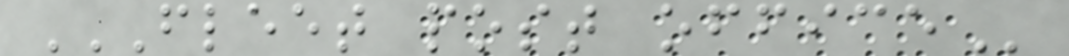FLEET POST OFFICE
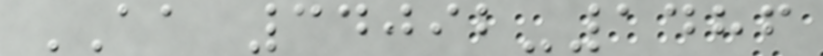AA 34092-1486
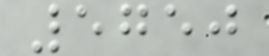5750
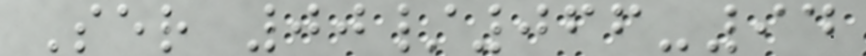Ser 00/066-94
